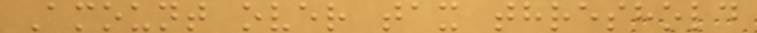Amount over tax threshold
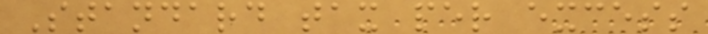Standard tax per excess
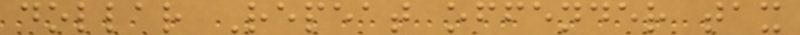dollar Repeat offender tax
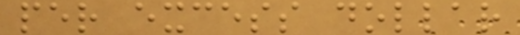per excess dollar
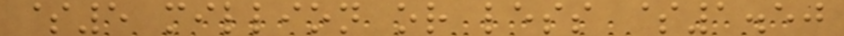$5 million or less $1.50
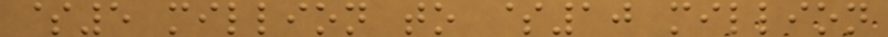$5 million to $10 million
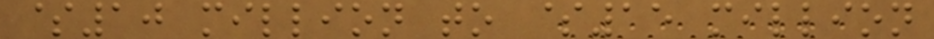$10 million to $15 million
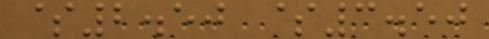$2.50 $3.50
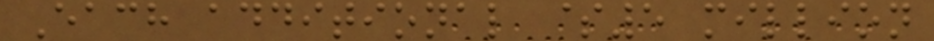Each additional $5 million
